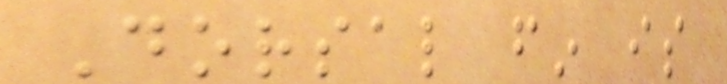Dorsal fin is
